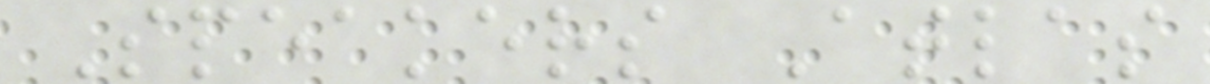Speakers Atlas
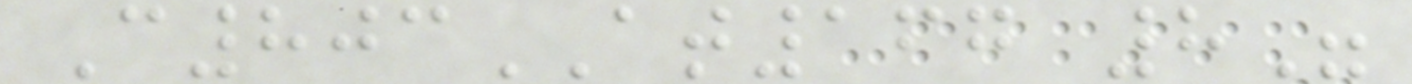C803AT167 8"
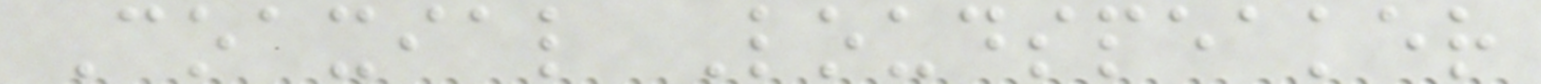Coaxial Loudspeaker
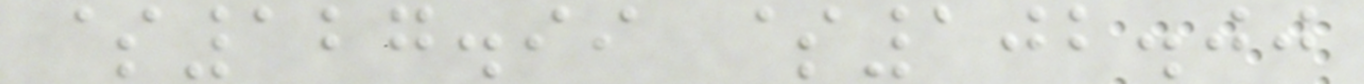$127.99 $102.00
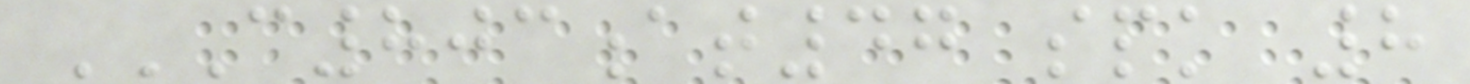C803AT47 SPK 8
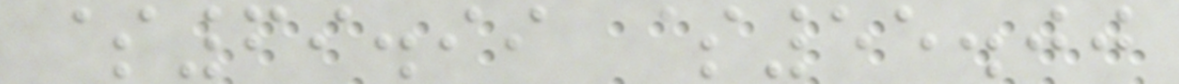$69.99 $55.00
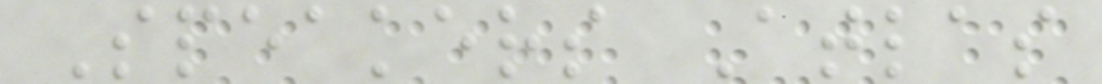Speakers Atlas
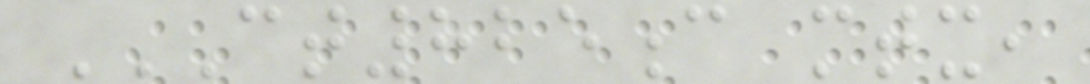CT825C MTX,
